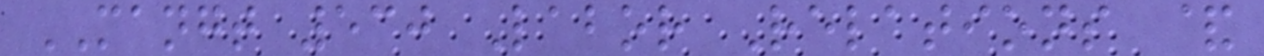MANGT 530 Labor Relations &
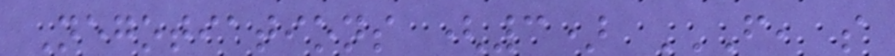Negotiations (3) F, S
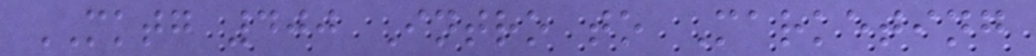MKTG 400 Intro to Marketing
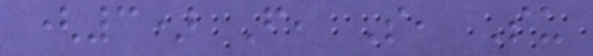(3) F, S, Su
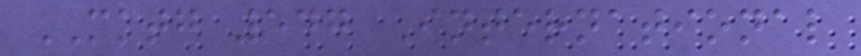MKTG 547 International
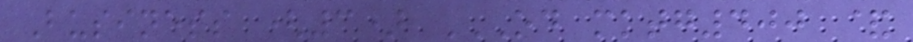Business (3) OD MKTG400 &
